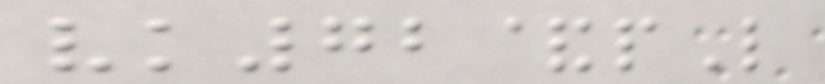vk72&pL
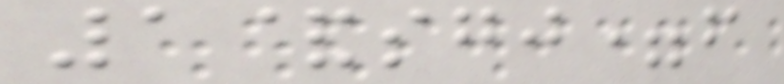1&sgj=f
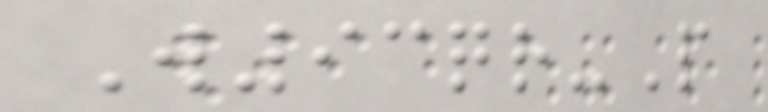W93qr-P
